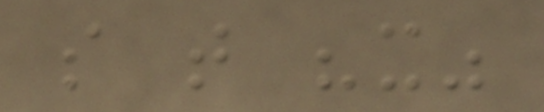so that "it"
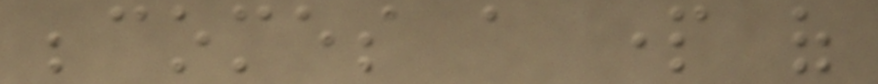becomes a part of
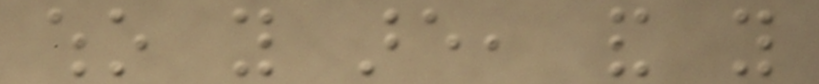who you are, and you
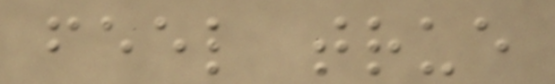feel true
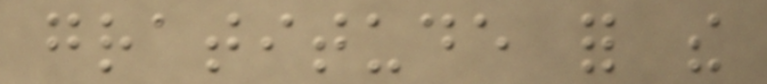gratitude for the
